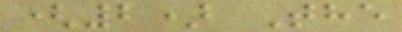(2) The
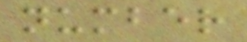number
